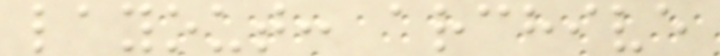layout: archive
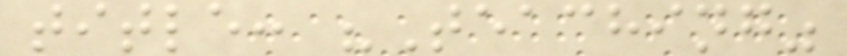title: "Teaching"
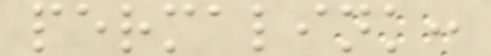permalink:
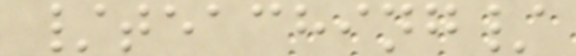/teaching/
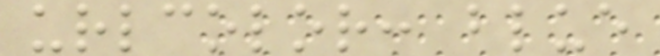urlcolor: blue
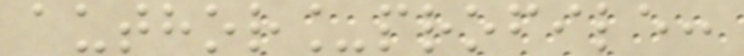author_profile:
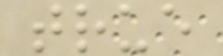true
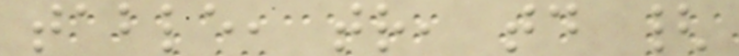table, tr, td {
